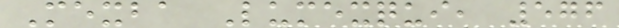Mexba Lumexqui, 576
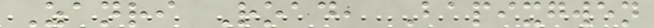Zanri Road, Bapixgwen
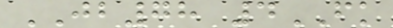JB78 4FK
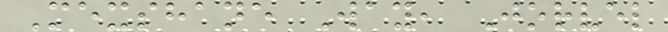Mexshane Way, Jorvel
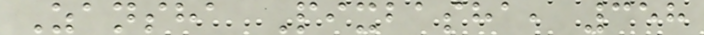Zansha Pixbasha, 358
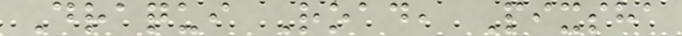Draqui Road, Pixsha
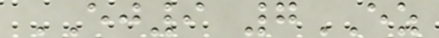EJ9 7EZ
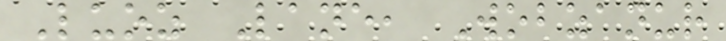Luoz Lane, Wobzanur
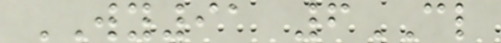WY91 6CL
